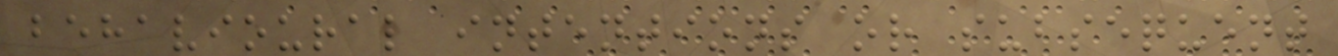behavioural intentions or subsequent
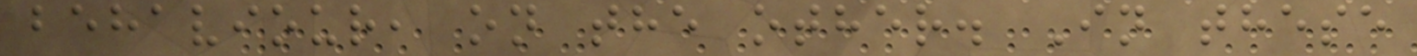behaviour, on the other. In these
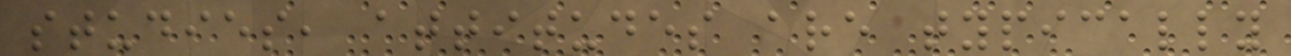studies, attitudes are typically
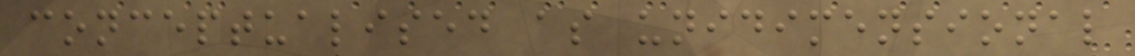conceptualised as unidimensional
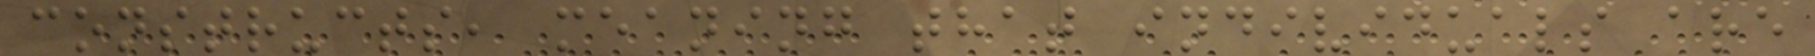constructs, meaning that individuals are
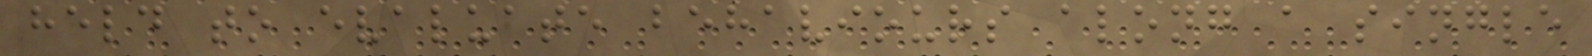held to evaluate behaviours along a single
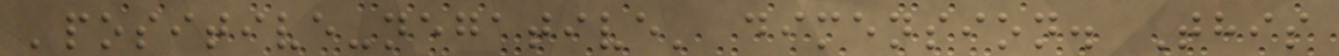'positive-negative' dimension. This
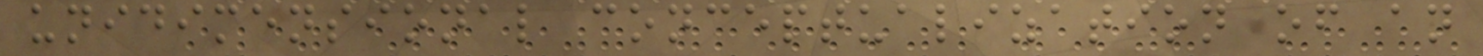unidimensional conceptualization of an
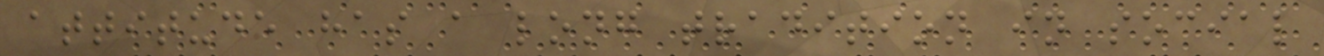attitude has a long tradition in social
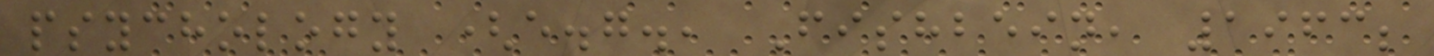psychology (e.g., Fishbein, 1963;
